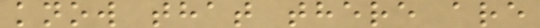know that there are
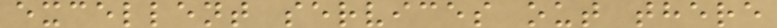excellent services out there
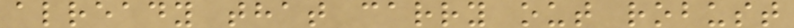already that carry out robust
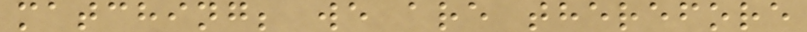matching; we are therefore
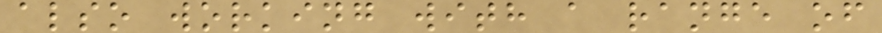also working with a range of
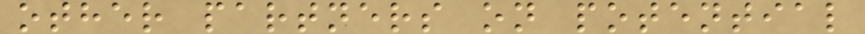other partners on potential
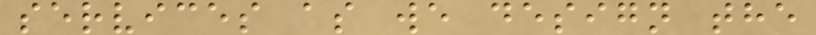services as we design the
